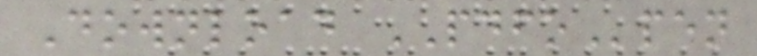Download PDFOpen
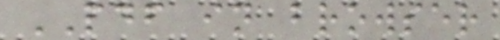PDF in browser
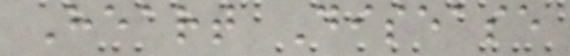Heart Disease
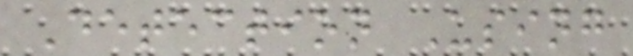Detection Using
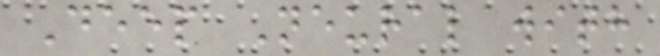Deep Neural with
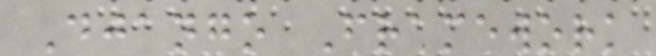Django Framework
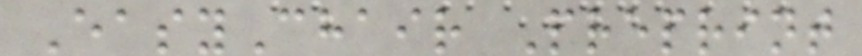EasyChair Preprint
